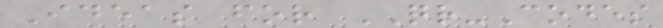Ideas for QR-Codes
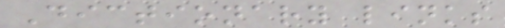Dictionary links
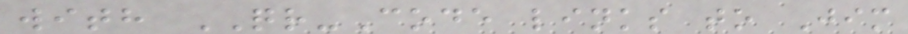with QR-Code links to Jim
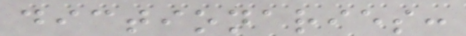dictionaries:
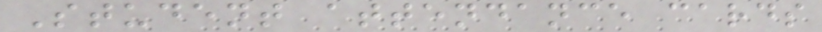Student attendance cards
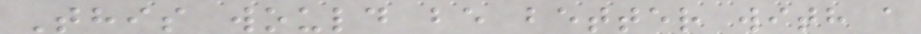This would be better with a
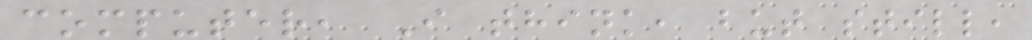computer, I think, but still,
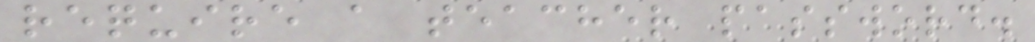require a teacher password.
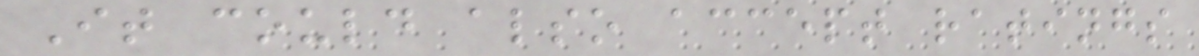It could also accept ratings
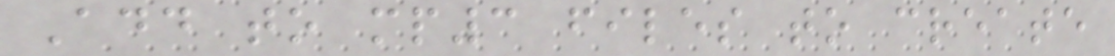Add to mp3 files to create
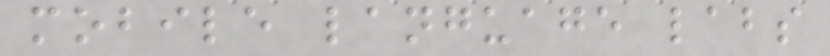mobile language labs
